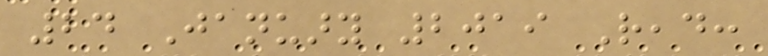24 January 2019 Read:
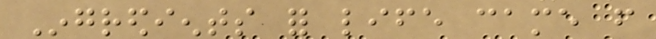Ingredients for life came from
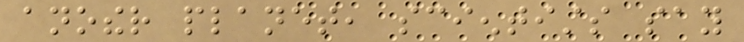another planet, scientists say
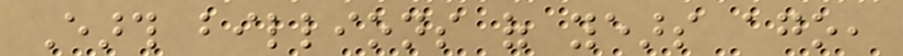Earth billions of years ago,
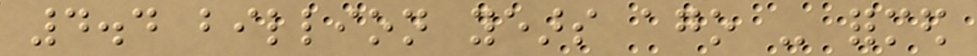4.4 billion years ago - formed
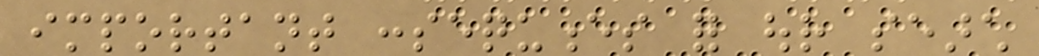important consequences for our search
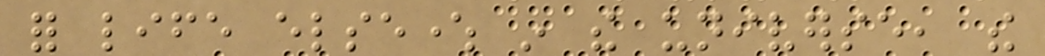for life elsewhere in the universe, the
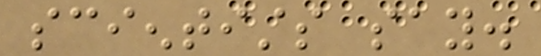scientists say.
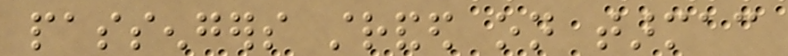passengers stranded on tarmac
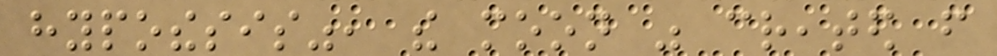hypothesis", the moon was created from
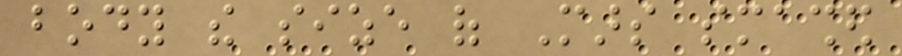body the size of Mars smashed
